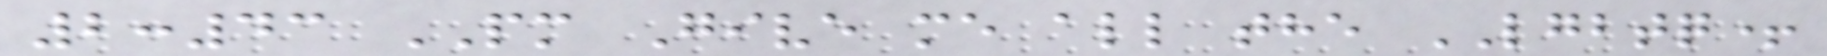2:43 PM Give me all the LGBTQ+
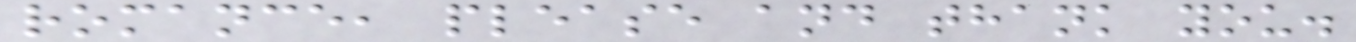romance, please and thank you.
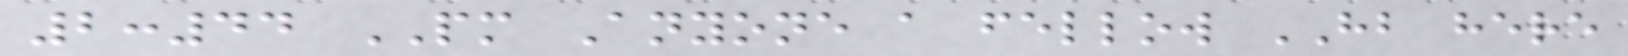2:44 PM Anyone a fellow HB here
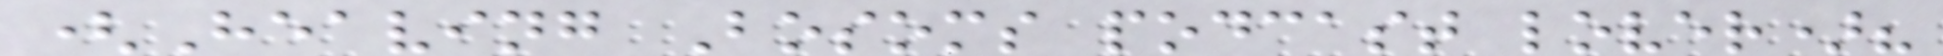(Heaving Bosoms podcast lover)?
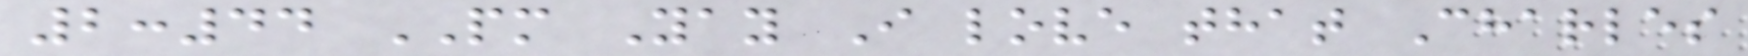2:44 PM Yay I love that Charles
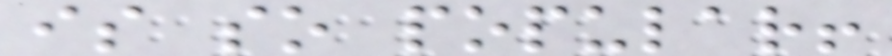is so popular!
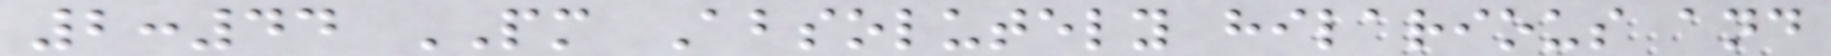2:44 PM Absolutely hilarious and
